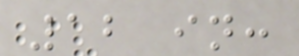12 in:
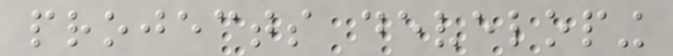projects developing
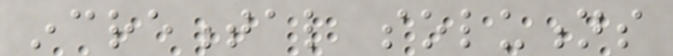incremental solutions
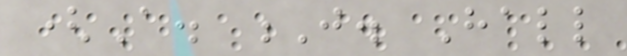(A. J. Hall
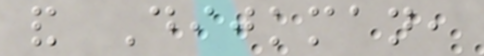and Dijkman,
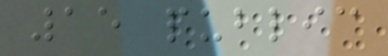15 public
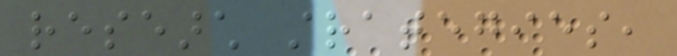research strategies,
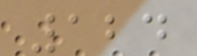124
